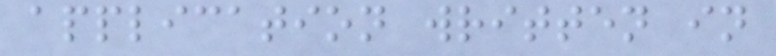application written in
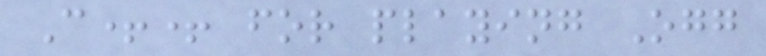C++ for playing Ogg
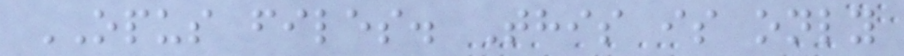OPUS files. This is only
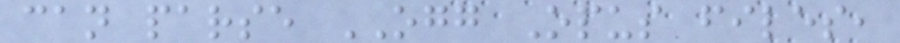can parse OGG Opus files,
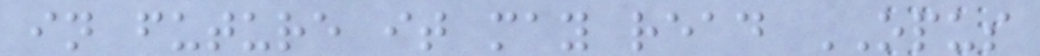in future it may read OPUS
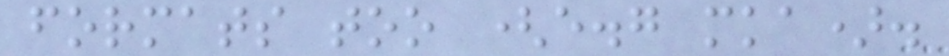formats too (e.g mka).
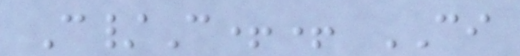C/C++ CI
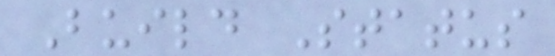Build Status
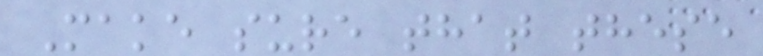Make sure that these
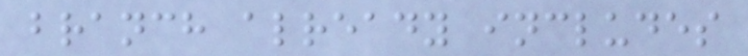branch already includes
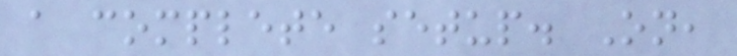a complete setup. On,
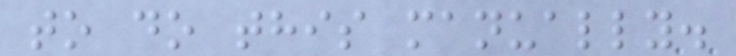to do this manually.
